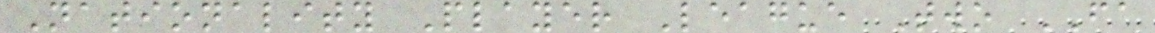Nationality Player League Two FA
